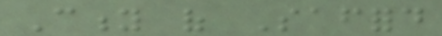City of Safford
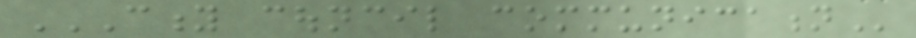CITY COUNCIL COMMUNICATION
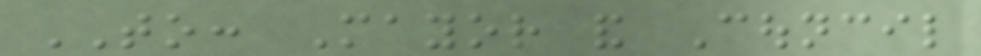TO: Mayor and Council
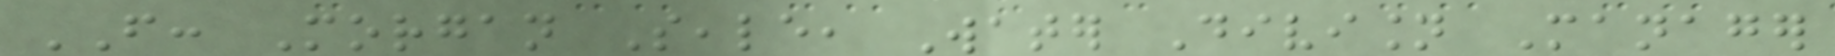FROM: Morgan Seale, Water Division Manager
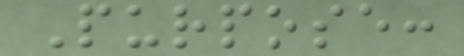Purpose:
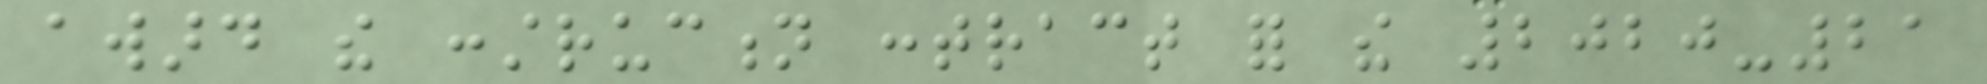award the construction contract for the 2020-21
